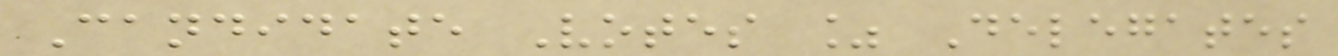Candidate Votes % Delegates
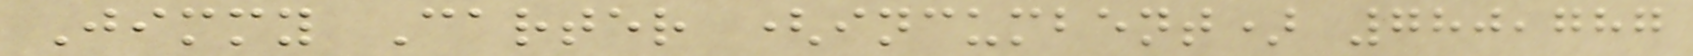Jimmy Carter (incumbent) 780,787
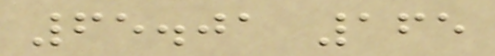65.01 165
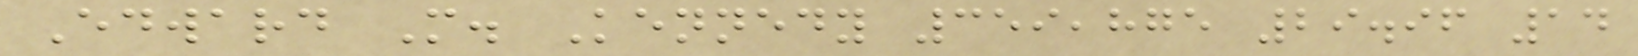Edward M. Kennedy 359,875 29.96 14
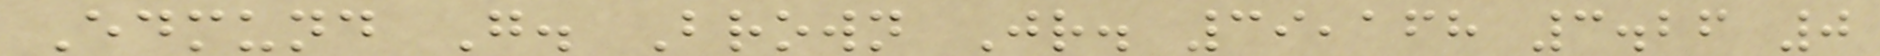Edmund G. Brown Jr. 39,168 3.26 0
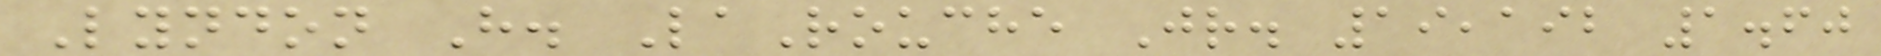Lyndon H. LaRouche Jr. 19,192 1.60
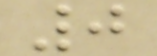0
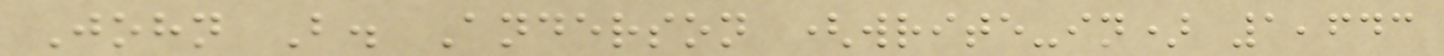John B. Anderson (write-in) 1,643
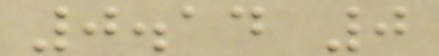0.14 0
